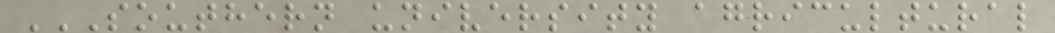SOUTHERN UNIVERSITY AGRICULTURAL
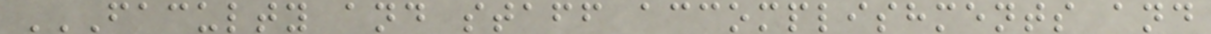FACULTY AND STAFF ACCOMPLISHMENTS AND
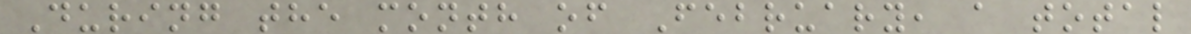During the month of February, a total
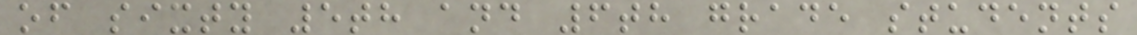of sixty 5th and 6th grade students
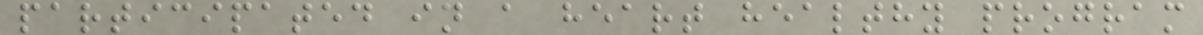participated in a heart healthy program
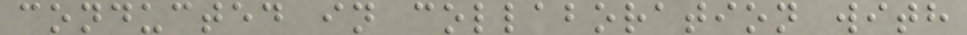conducted in collaboration with
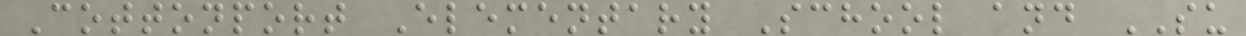Cottonport Elementary School and SU
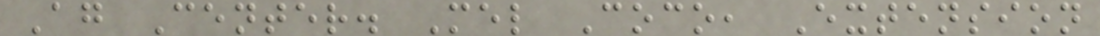Ag Center. Mel Coco, Extension
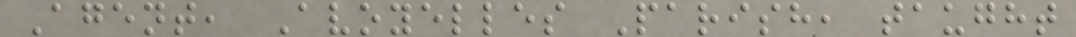Agent, Avoyelles Parish, taught
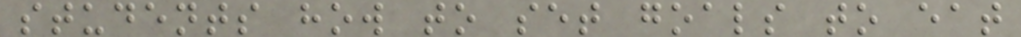students how to set goals to eat
